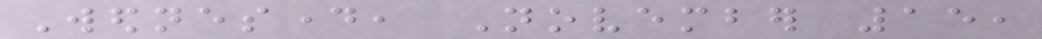Wednesday, November 15,
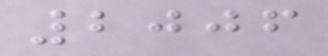2006
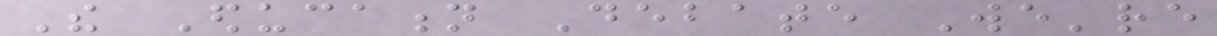The Education Debate We're
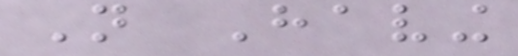Not Having
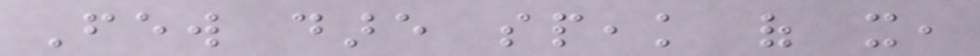Few dare speak of it,
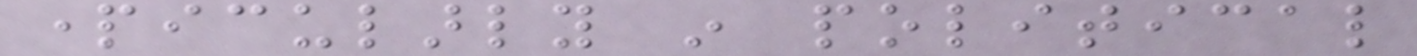particularly in political
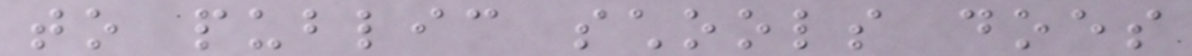to public schools does
